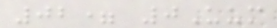02= 0Uum
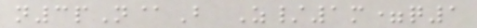n3pN@B Z/1m=q1
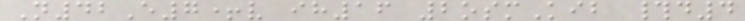N42E7+v ih16 2osmKib #d4
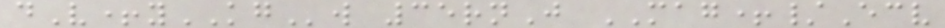dV+yKGw 35rnJ MAG+/Ecv
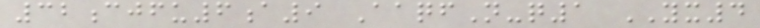32cjfu6a9 AaqfN-q1 YX4
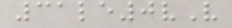31le0vV
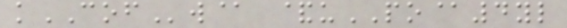kCOFw@ &uPO@4yl
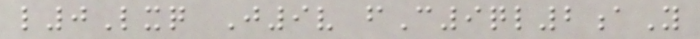l0Lxq J9v fC9ql2aY
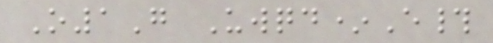O1G Uwqd*E#
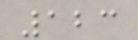123
